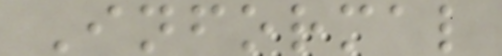Informal
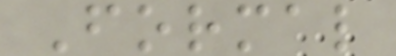Formal
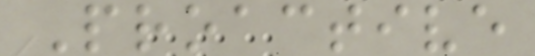Proactive
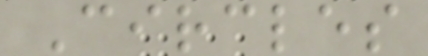Circles
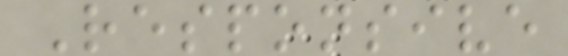Responsive
